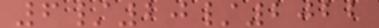6/20/2022
